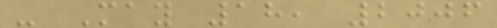- May 18, 2006
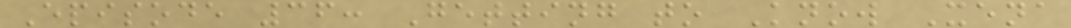Episode 36: Getting to Know Xena
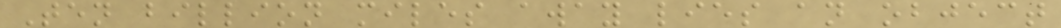Ten billion miles away lies an object
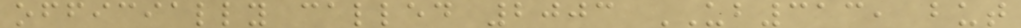officially called 2003 UB313, but
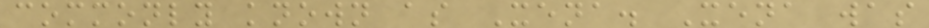commonly known as Xena. Xena was
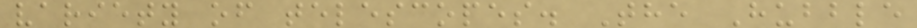variety of telescopes. The Hubble
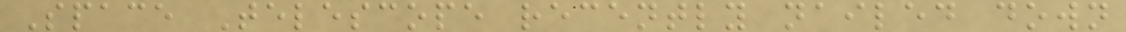Space Telescope recently nailed down
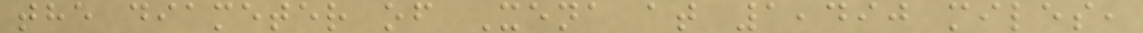the diameter of Xena at 1,490 miles,
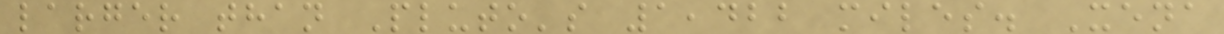larger than Pluto's 1,422 miles. Xena
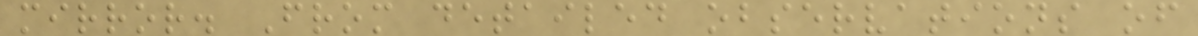mirror. From detailed observations of
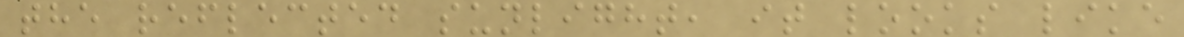the reflected sunlight, it looks like
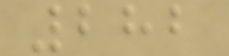282
